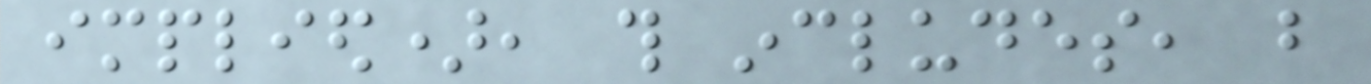implied), this includes, but
